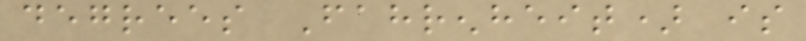degrees Fahrenheit) is
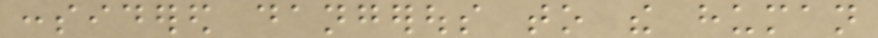considered dangerous to the human
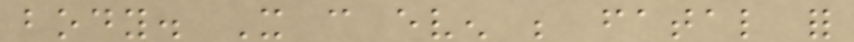body. It can even be fatal for
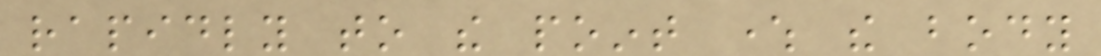rapidly to the point where the body
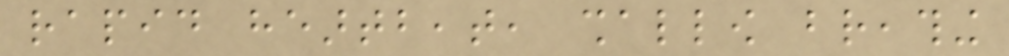rapid heartbeat, shallow breathing
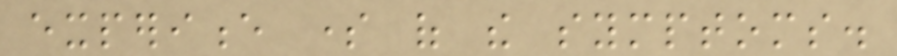experience some of the symptoms.
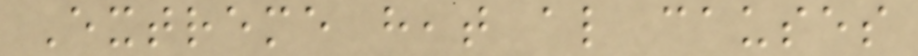Extreme heat also causes
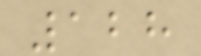128
